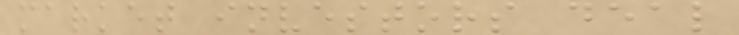market investors deal
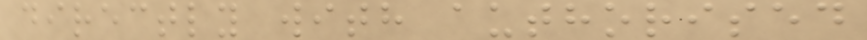directly with authorised
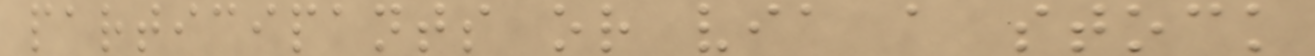participants or via a stock
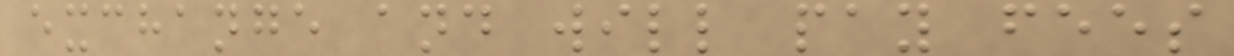exchange and will pay fees
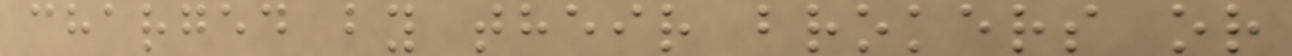charged by their brokers or
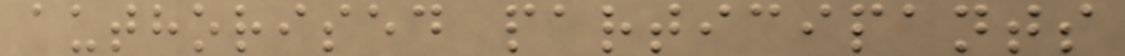authorised participants
